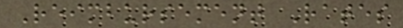Reimbursement Rates
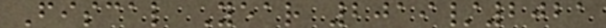Fiscal Year 2019/2021
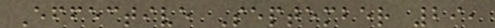Effective September 29,
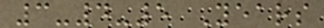3-4-5 Years
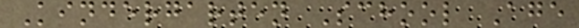Kindergarten School Age
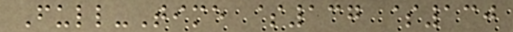Full-Time $137 $130
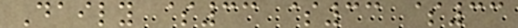Daily $33 $33 $33
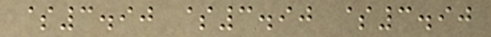$3.90 $3.90 $3.90
